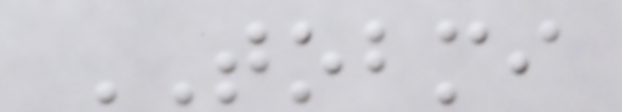TOBMI
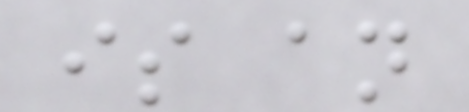is an
